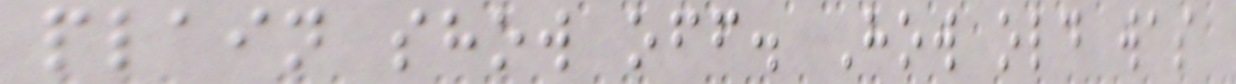plain show off. How old was
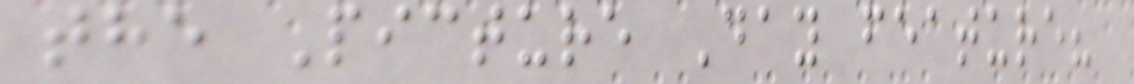the Picture Day feature?
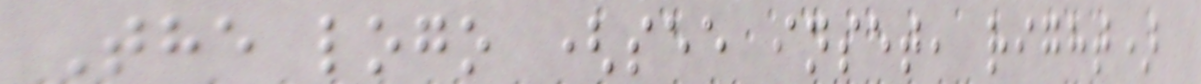The logo (see inset, right)
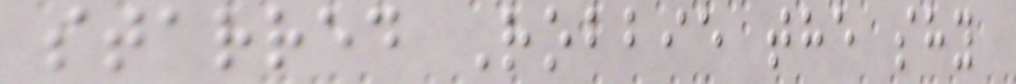starred Robbie the shy
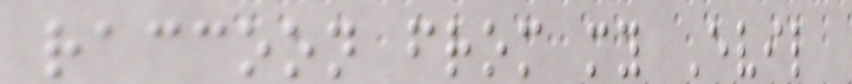raccoon from my Evil
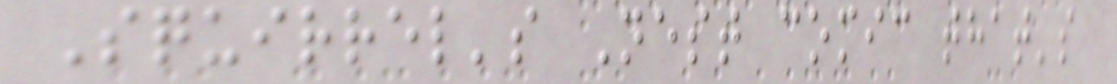Squirrel's Nest comic that's
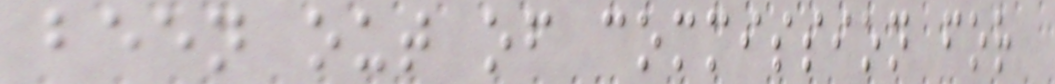been out of commission for
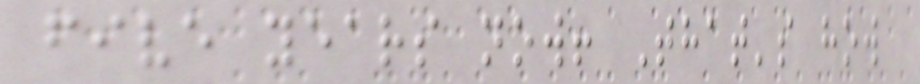five years now! That's how
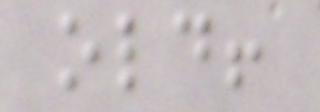old!
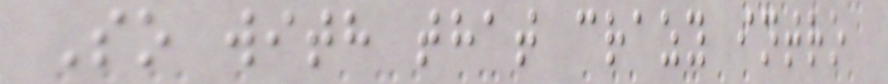So with that crazy intro
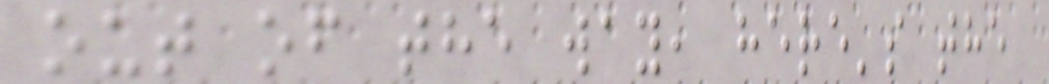out of the way, here's the
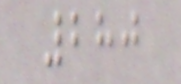280
